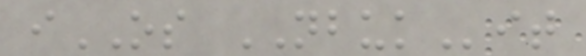iOS NBUKit
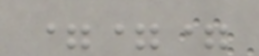===
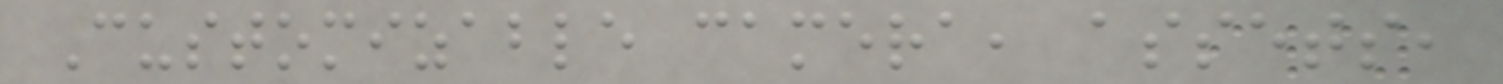Customizable camera, assets,
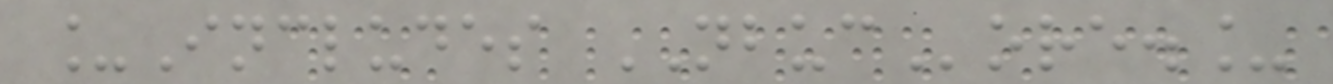_Includes NBUCore._
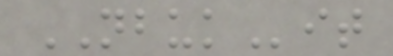NBUKit
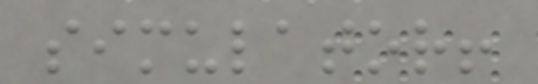simulator!
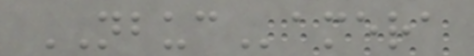NBUCamera
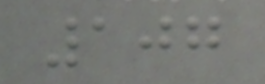107
